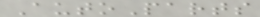AutoParts
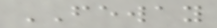FEWAY
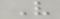V
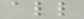all
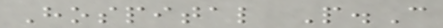Hospital P.C
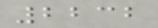2232
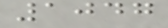1047
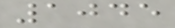1045
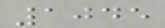1045
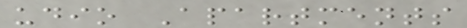udio Apartments
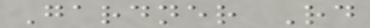Gardner Rd
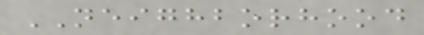NEIGHBORHOOD
